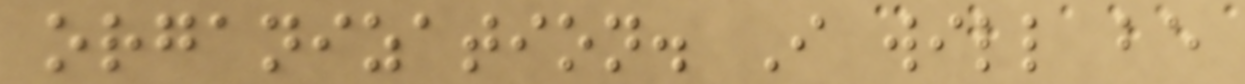organization. I will be
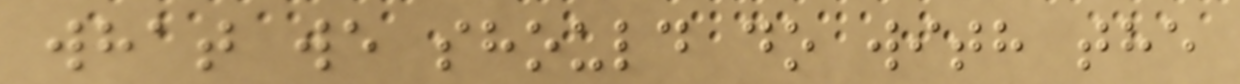what we should do with the
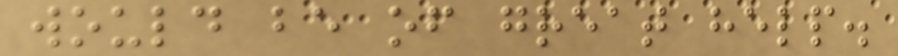would be of great help.
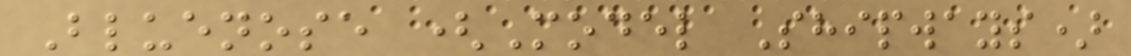Bluenose (Model Shipways)
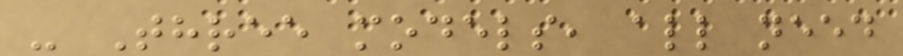- Three models, all need
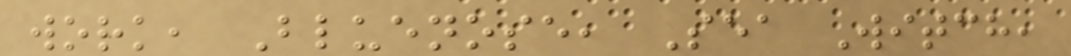work, Bluenose, Sea Witch,
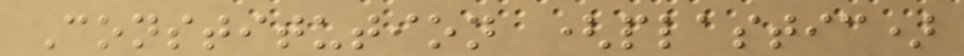Constitution (plastic)
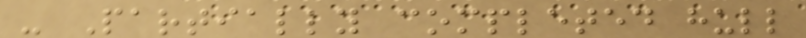- Partially completed hull
